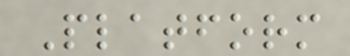Platform
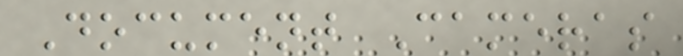Document Cameras
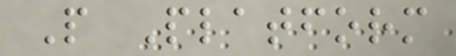P Platform
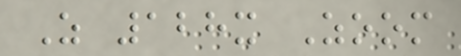Z 128x Zoom
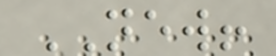NEW!
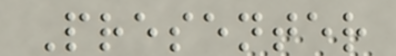Presenter
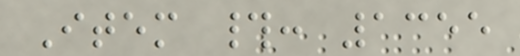Item #: 1355
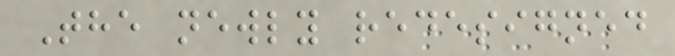The newly redesigned
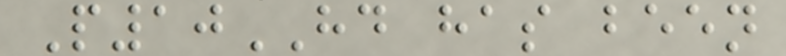P10HD has been
